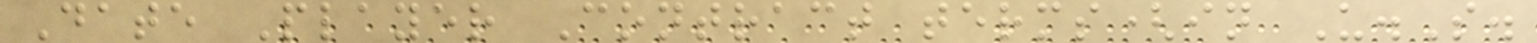Date Player Contract terms(in U.S.
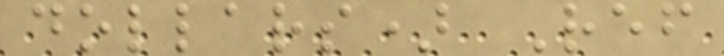dollars) Ref
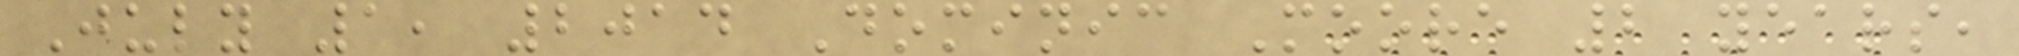July 1, 2014 Dominic Moore 2 years,
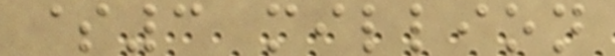$3 million
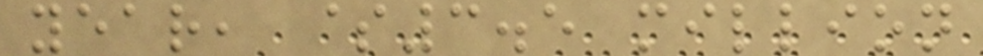year, $3.5 million
